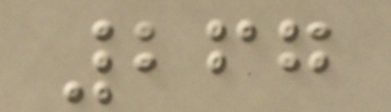267
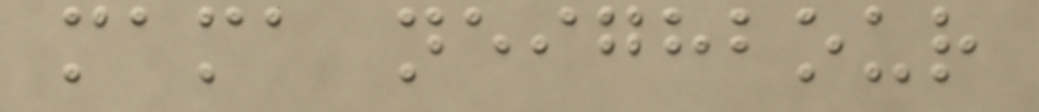mama neighbour
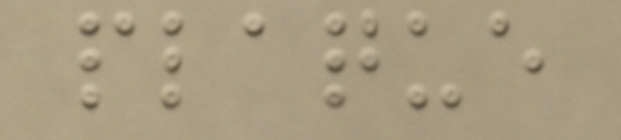plaque
